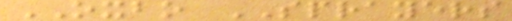OXBO SPRAYERS
